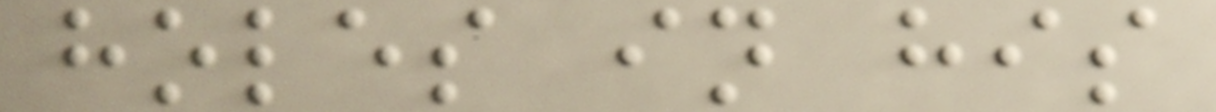holes in his
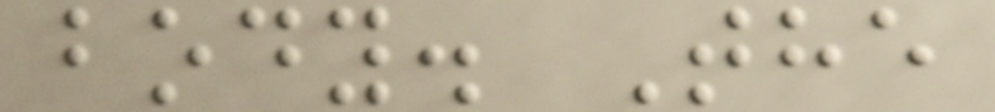body. The
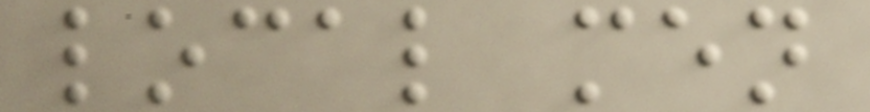local men
